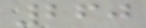260
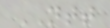NTT
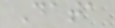Data
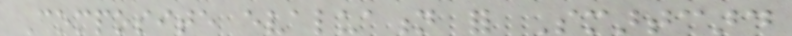Composite evaluation for Smartcard
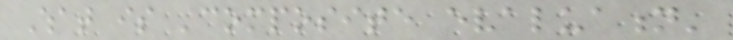What is 'composite evaluation'
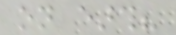on earth?
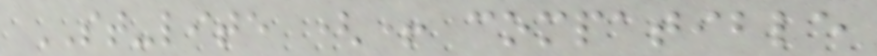ST-lite (+ compatible
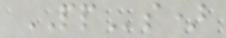PPs)
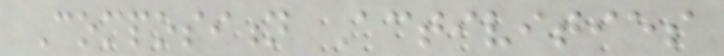Composition Activities
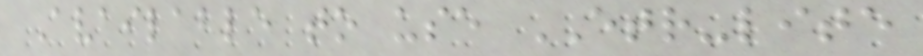Available to use ETR-lite
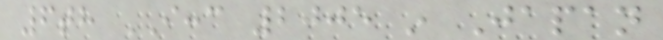6th ICCC 2005 in Japan
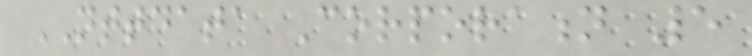NTTDATA Corporation 5
